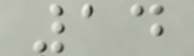14
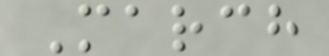March
